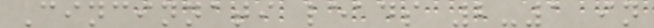Cincinnati leads 2-1 in
